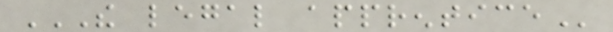THE LEGAL APPRENTICE
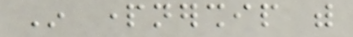In partnership with
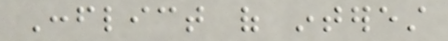Conflict of interest
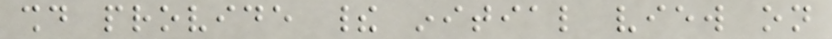should provide their initial view on
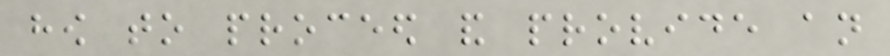how to proceed and provide an
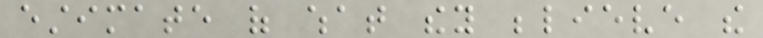estimate of what they believe the
